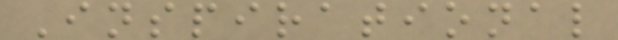Inspirational
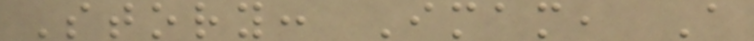Story: Imam, A
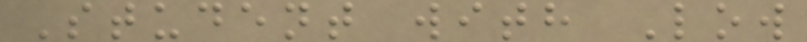Student with Low
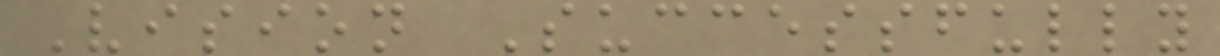Vision Successfully
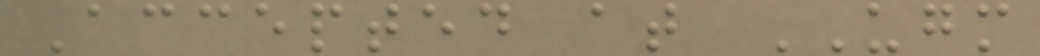Accepted at UGM
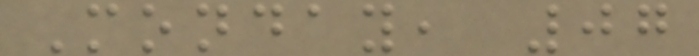Monday, 07
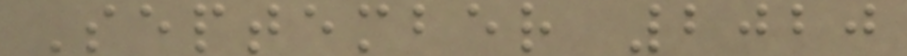September 2020
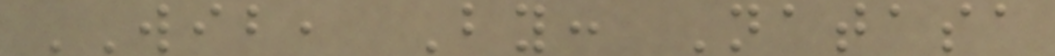WIB, By: Natasa
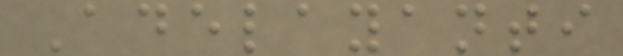Adelayanti
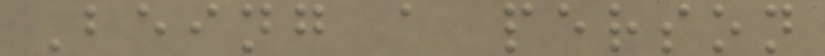Being a person
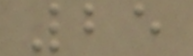25
